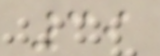39
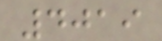4019
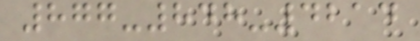877-848-4214
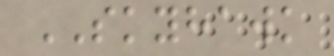SKYHAWK
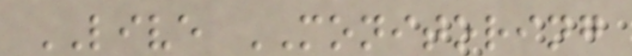LIVE MONITORING
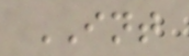INT
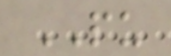PU
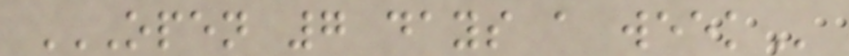OPEN 7 DAYS A WEEK
